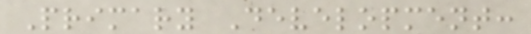Primary Development:
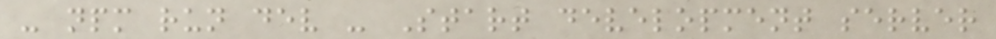- npm run dev - Start development server
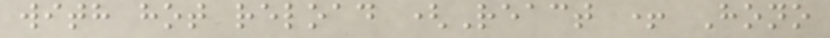with hot reload (React + Hono
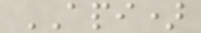API)
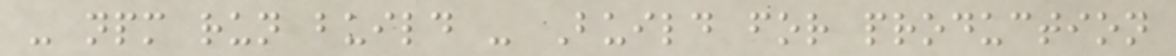- npm run build - Build for production
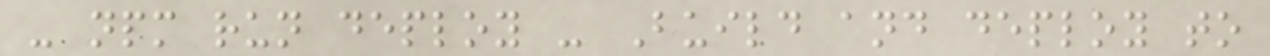- npm run deploy - Build and deploy to
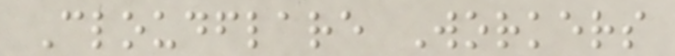Cloudflare Workers
